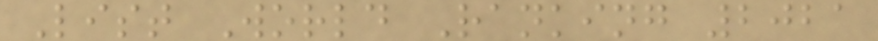List World Ranking 2021
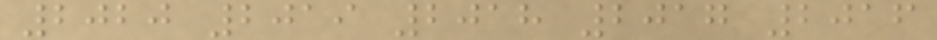2020 2019 2018 2017 2016
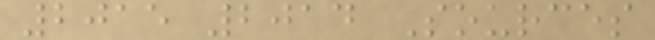2015 2014 Sources
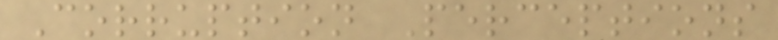Corruption Perceptions
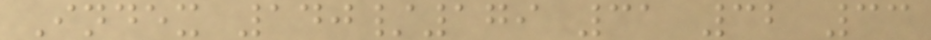Index 140/179 31 32 33
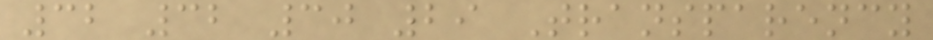32 32 30 29 Transparency
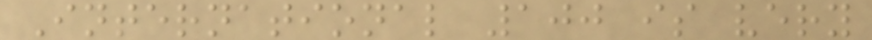International 100 is very
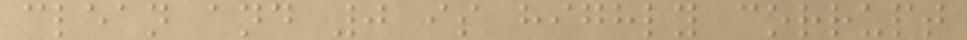clean and 0 is highly corrupt
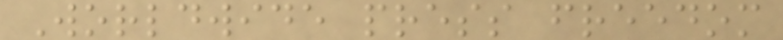Worldwide press freedom
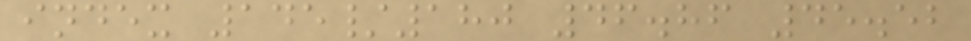index 145/180 46.86 45.52
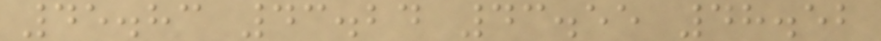45.83 43.24 43.55 48.52
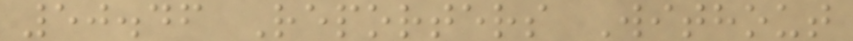50.46 Reporters Without
